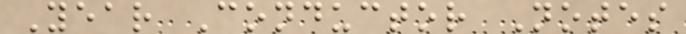Year Conductor Notes
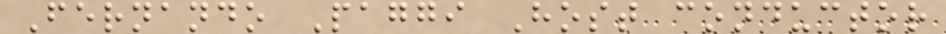Fernando Paggi Host conductor
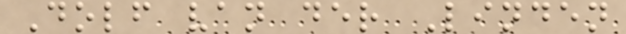Dolf van der Linden
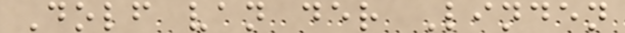Dolf van der Linden
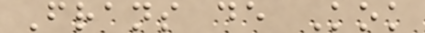Frans de Kok
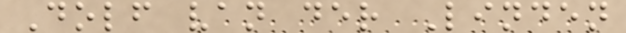Dolf van der Linden
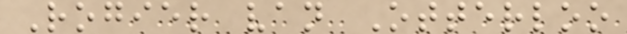Rogier van Otterloo
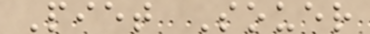Piet Souer
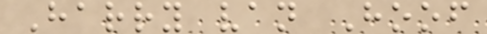Harry van Hoof
